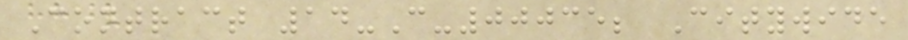Contract 14-C-00035; Citywide
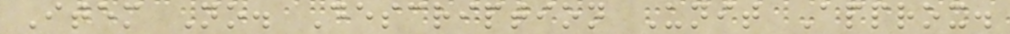Item No. Description Unit Approx.
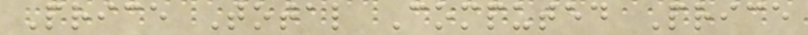Price Total Computed Price
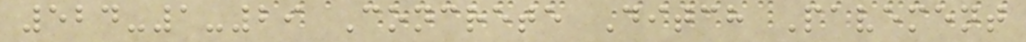524-1-29 Concrete Ditch Pavement
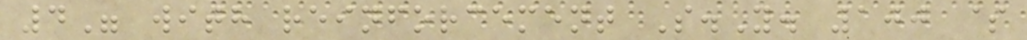4" with reinforcement S.Y. 100 $
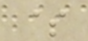$
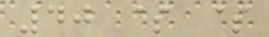40 $ $
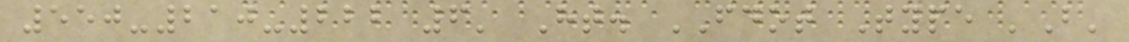550-210-222 6' Ht. FDOT Type 'B'
